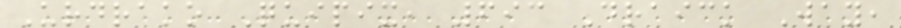Urdrako Quipix, 693 Draick Way,
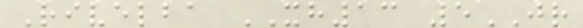Rivelba XH13 5JR
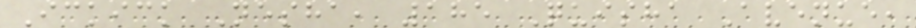Ickick Nesha, 185 Quisha Avenue,
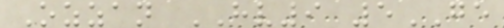Ozzan HV9 5GE
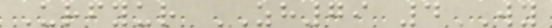Urfyur ZH79 4WY
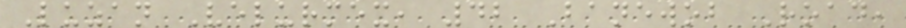Luzan Velurmex, 42 Banewob Road,
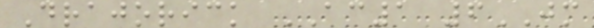Drajorick AC1 6JM
